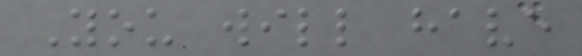You will have
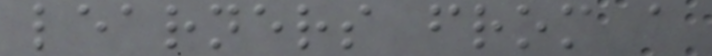learners from a
